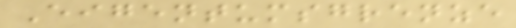Eigentumsgrenze
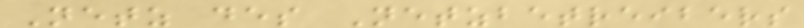Netz des Netzbetreibers
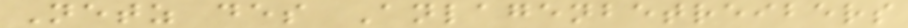Netz des Anlagenbetreibers
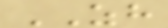ZH
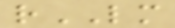rLM
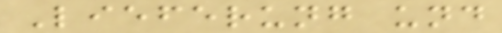Lieferung und
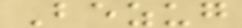Bezug
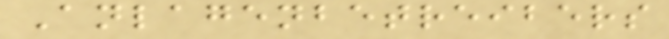Anlagenbetreibers
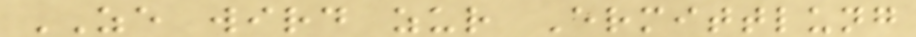ZE wird zur Ermittlung
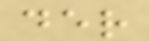der
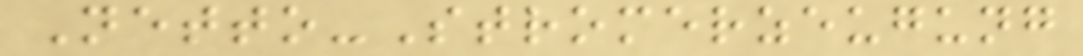Netto-Stromerzeugung
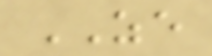ZE
